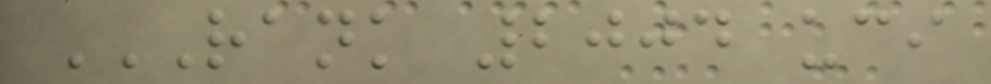RANK 2004 UCI
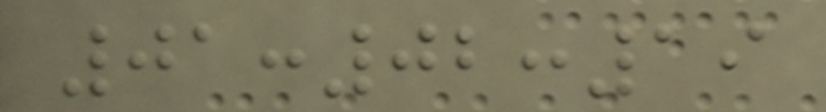01:02:19
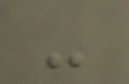-
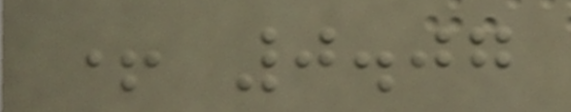+ 0.07
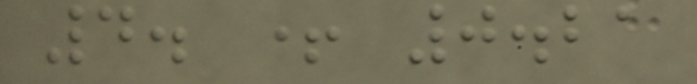4. + 0.21
